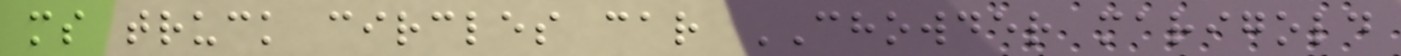ms truck circles car CHOWDER marigold
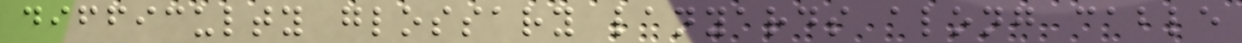difficulty glossary lanyards along cable
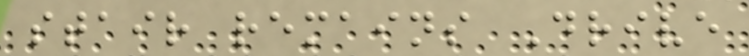stair remains Drive
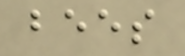bees
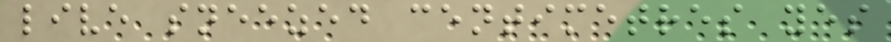live sneezed centimetres yes
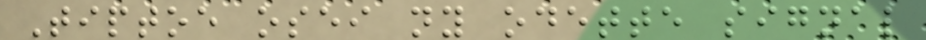Tiptoe osei ny odette signal
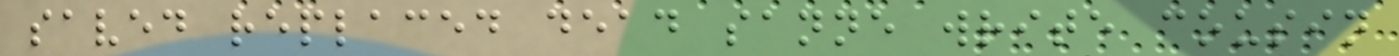saved replaced dead sanne write cousin
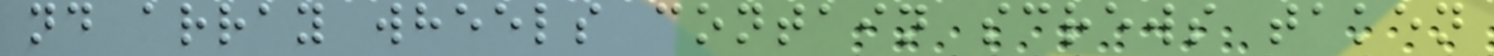nd array wheels contain screws taken
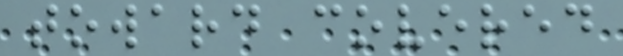toward covered
